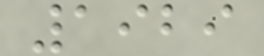1929
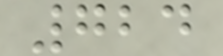724
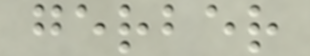gerber
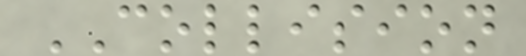COLLISION
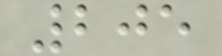205
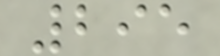295
